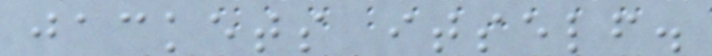jackets itself.
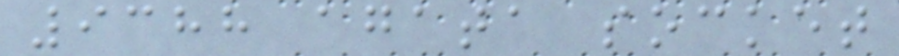9388 agata socket
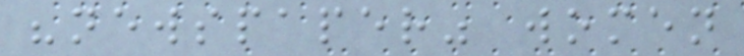"newspaper" women
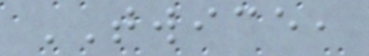TWICE,
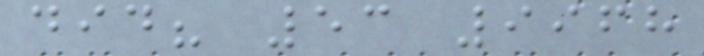did? 53 9968
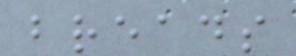breads
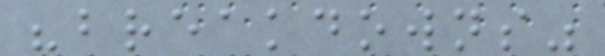"breakdowns"
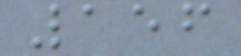156
